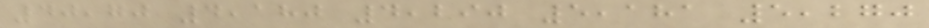40,70 4,180 4,290 5,181 5,270
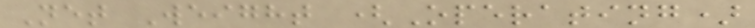Net Weight (Operating)
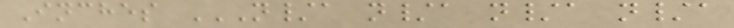Inches N/A N/A N/A N/A
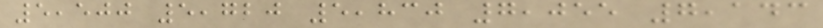5,500 5,720 5,830 7,055 7,143
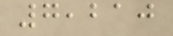7,210
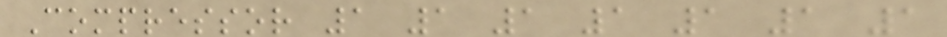Compressor 1 1 1 1 1 1 1
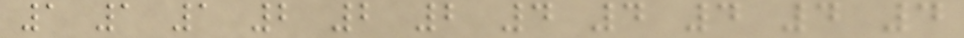1 1 1 2 2 2 4 4 4 4 4
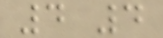4 4
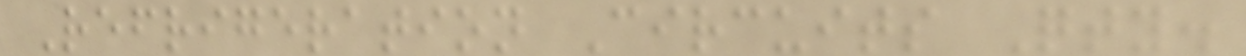Refrigeration Circuits Qty.
